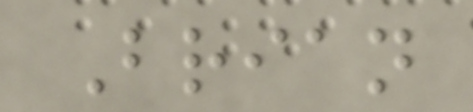Brian
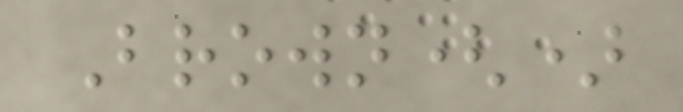Brown()
